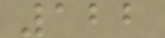122
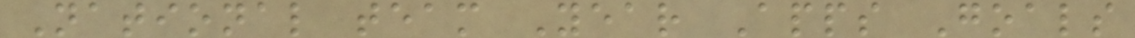National team Year Apps Goals
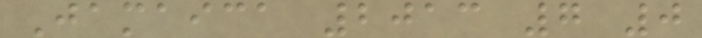Jamaica 2013 7 0
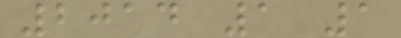2014 1 1
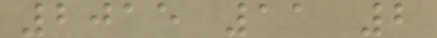2015 11 2
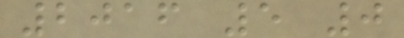2016 5 0
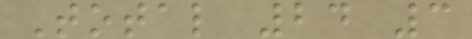Total 24 3
